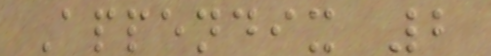Appendix 2
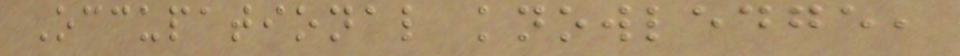Occupational knowledge,
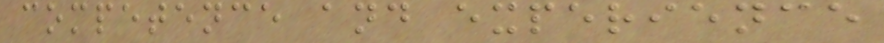competence and experience
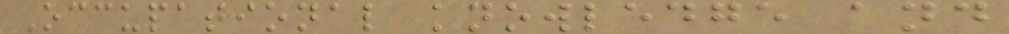Occupational knowledge and
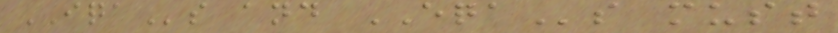IQAs and EQAs must
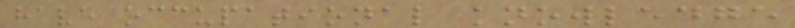have occupational knowledge
